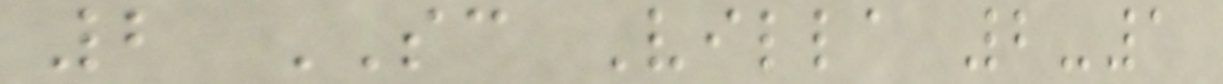2 SC Villa 2-1
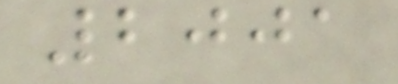2001
